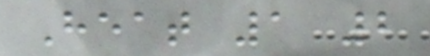Heat 1 2
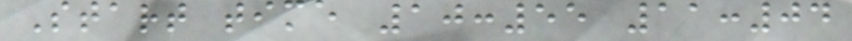Start time 10:55 11:04
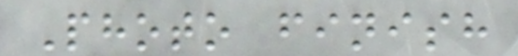Photo finish
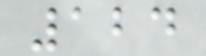124
